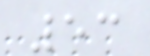53
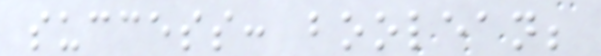success: boolean;
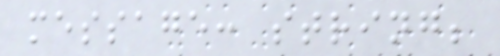message: string;
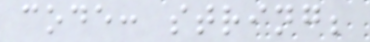code: string;
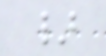}
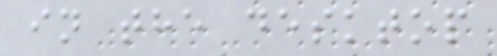in the desktop
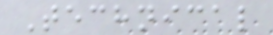Technical
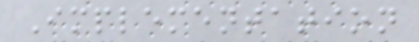Implementation
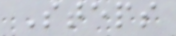Steps
